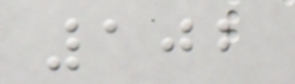102
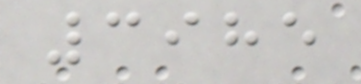3985
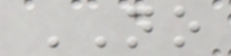NO
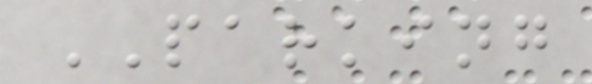PARKING
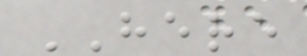HERE
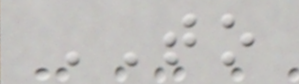TO
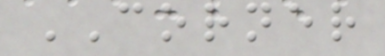CORNER
